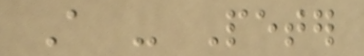A - Peter
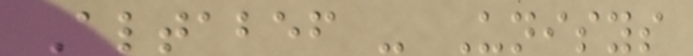Altabef - Unisys
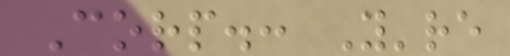Corp.: You're
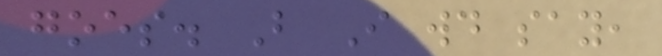goes. But I would say,
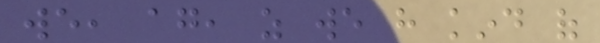we, again, as we have kind of
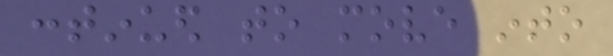continued to move into
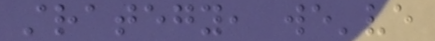strategy, we've
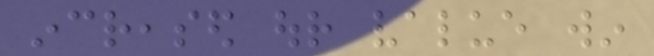increased our value win
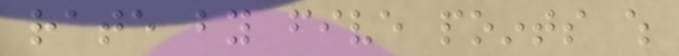rate by five points which
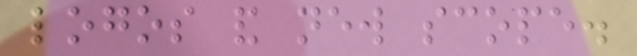logos and new scope.
